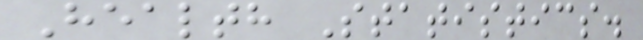Health Statistics.
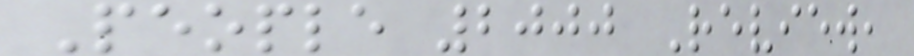People 2000 Review,
